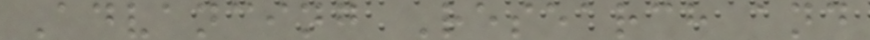Advancing Research and
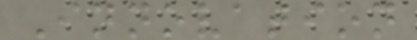Innovation
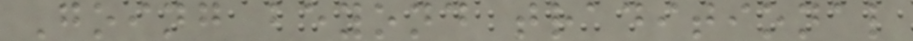Going beyond traditional
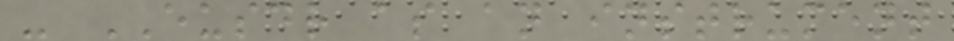- EUSDR as an instrument
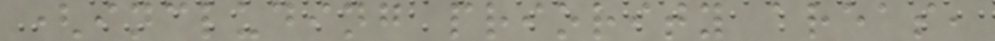(including priority areas,
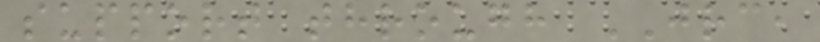support through JRC,
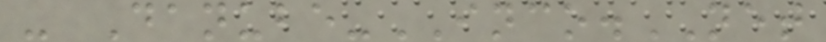- Danube-INCO.NET
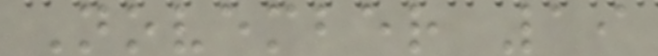November 19
